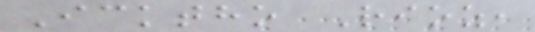Icktho Rioz,
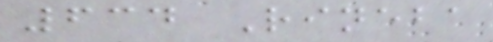634 Rineba
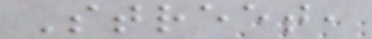Street,
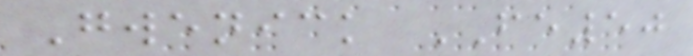Gwenick FE50
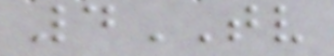4TV
